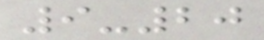9-20
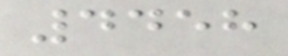4458
